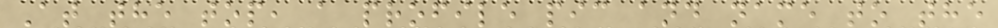At the top, a profile pic and name to the
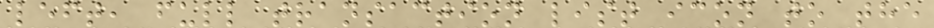left, full transaction list icon to the
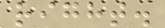right.
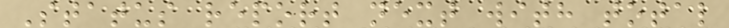Status report next with total
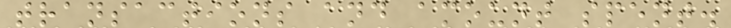transactions and amount spent.
